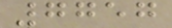7757
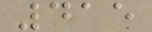415
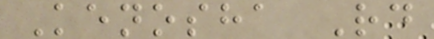Kenosha Rd
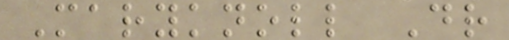Maryknoll Dr
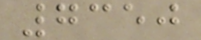7350
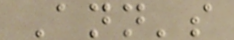Ann's
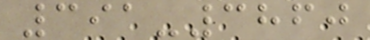391-3860
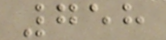758
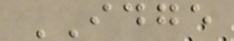IDGE
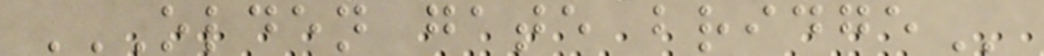OLDEN GATE BRIDGE
